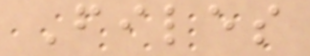Files
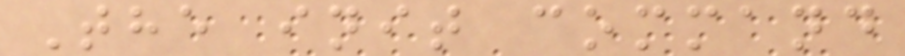The init command
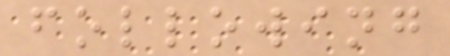following
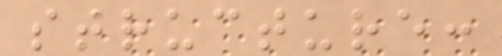structure:
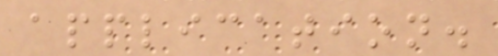application.
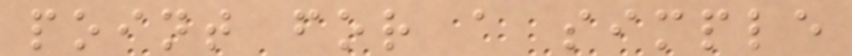point for a simple
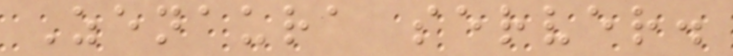Zenaura server.
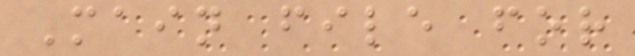Main file for
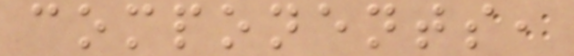components,
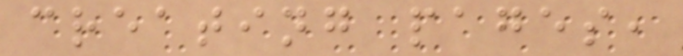creating pages,
